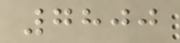7800
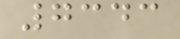7343
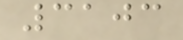3103
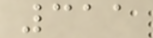311
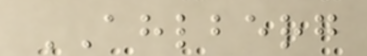AHLBERG
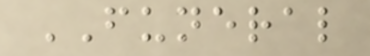FUNERAL
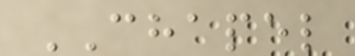CHAPEL
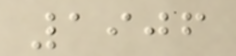1906
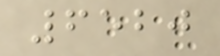6520
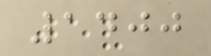1400
